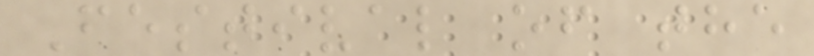Festival of the
